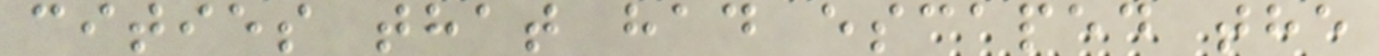cities that had escaped the
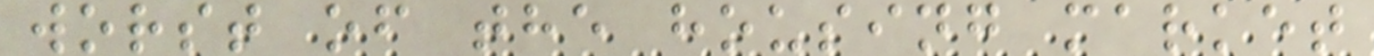worst of the housing market
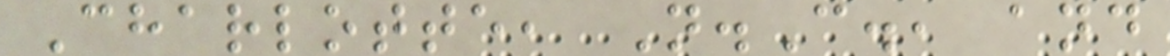Charlotte, N.C., and
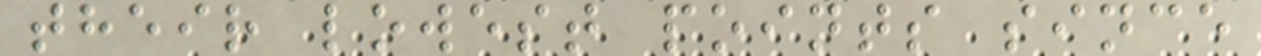their lowest points since
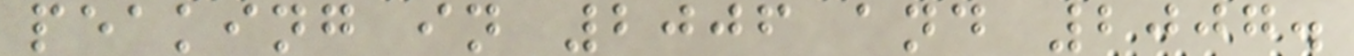peaking in 2006 and 2007.
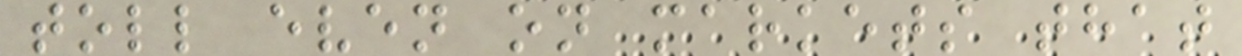toll even on markets that
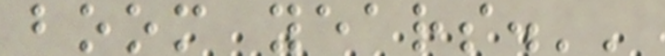boom years.''
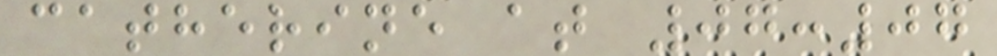catherine at 07:07
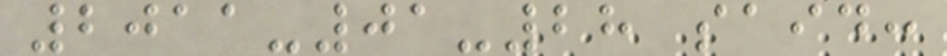2011-01-28 said:
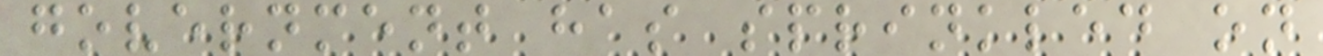government has sprinkled on
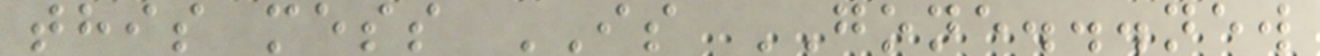this mess IS GONE...new
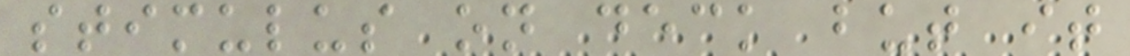stimulus on deck but it
